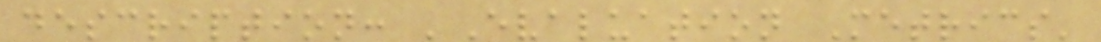description: 'Evaluation Metrics'
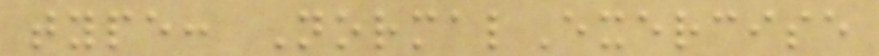type: NormalExercise
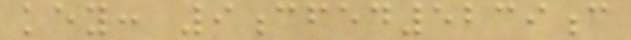key: 9cfed5239c
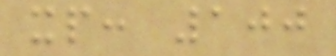xp: 100
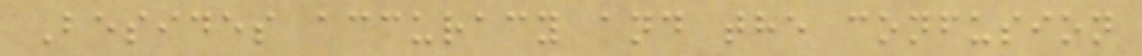Besides accuracy and the confusion
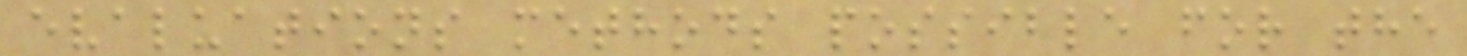evaluations methods possible for the
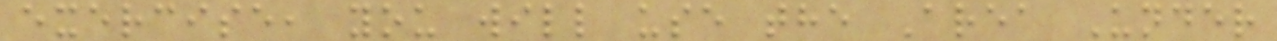exercise, you will use the Area Under
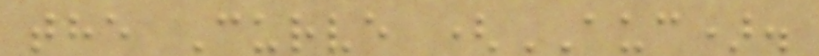the Curve (AUC).
